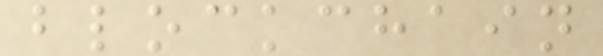blockchain
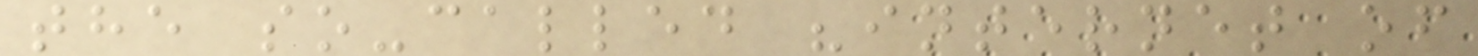the so-called "internet of
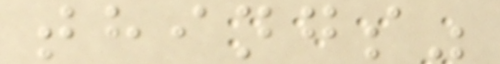things"
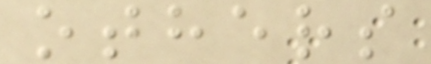others
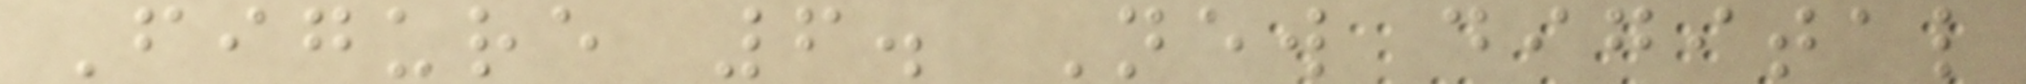Figure 6. New digital
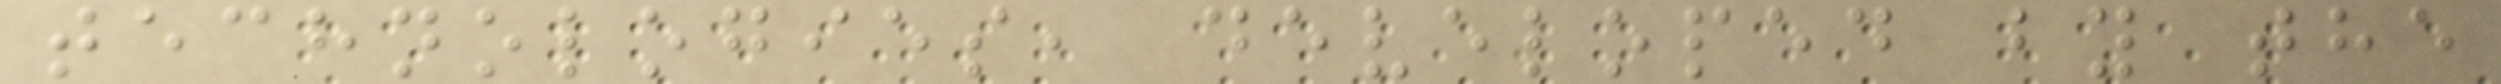technologies, developed by the
